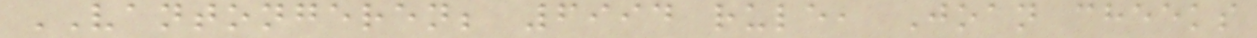VANTONGEREN; 6994 rule, Joan cheeks
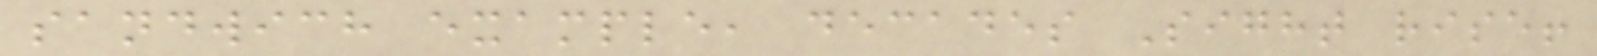sandwich example, decades Sight rise!
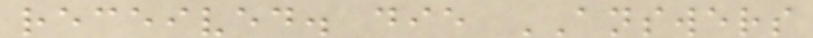received. die ANSWERS
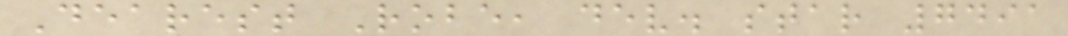Dearest Robe, dev. star 7491
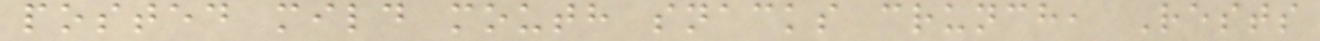posted mild mouth snacks crunch, Rests
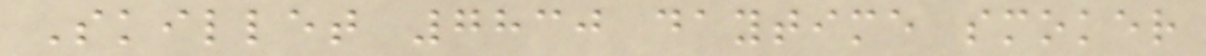Skillet 7830 daytime smoker
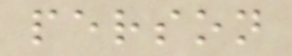person
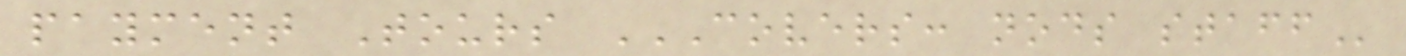payment Tours COVERS: NODS STAFF
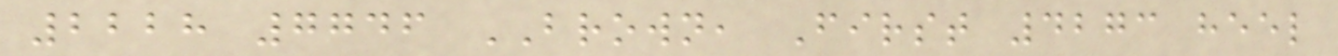2228 7746 BROWN, First 4273 heel
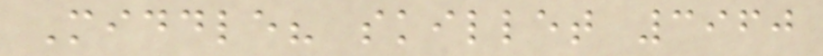Middle? skillet 3960
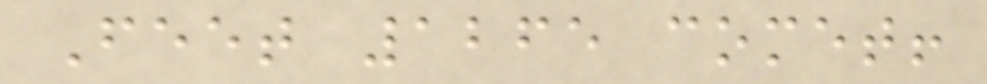Feet 1265 comet!
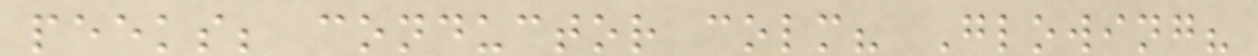peeks; conductor colm? Glowing?
